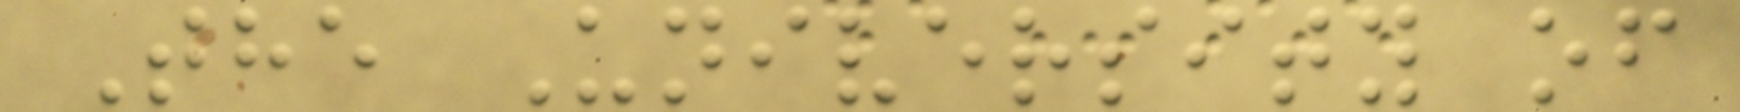The University of
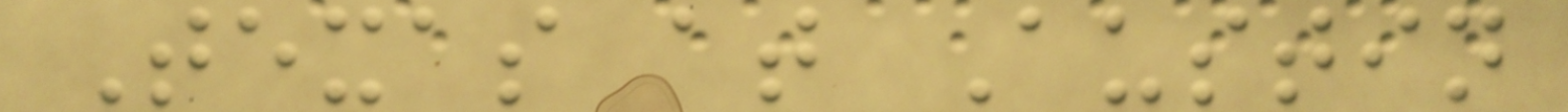Texas at Austin
